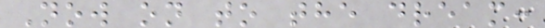Now on to the dream:
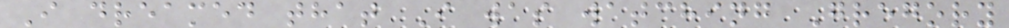I dreamed that I was watching Gregory
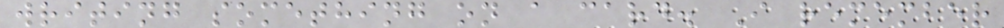writing something on a card. I remember
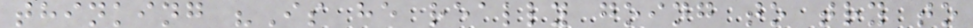thinking "Is he really going to try to
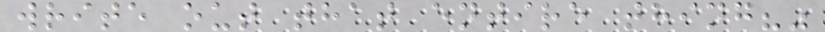write out that entire thing?"
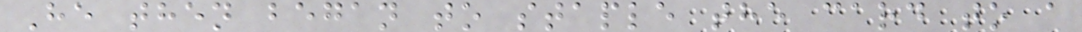He then began to staple the card to a
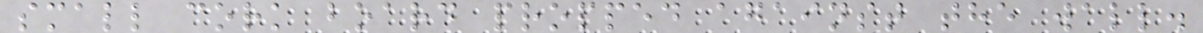small cork board propped against the wall.
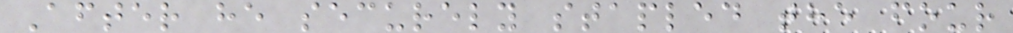After he securely stapled the four
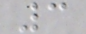3
